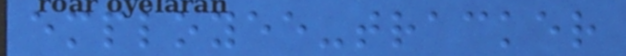employee-tracker
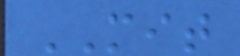MIT
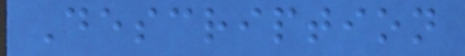Description
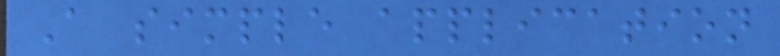A simple application
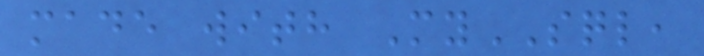made with MySQL,
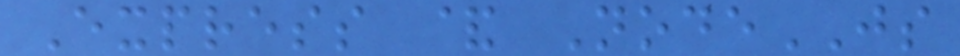Express & NodeJS
